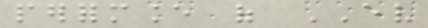performance of EV
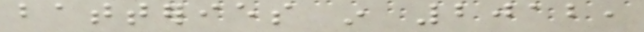batteries in 2012,
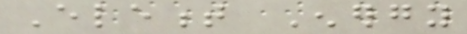Element Energy
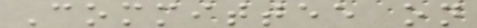Committee on
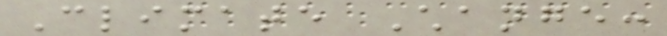Climate Change:
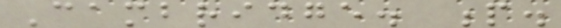Cambridge. p.
